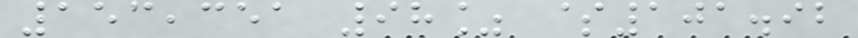153,351 98% $101.92
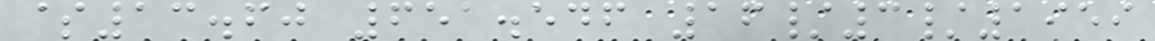$13.60 651.546 16/3/1959
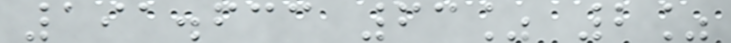191.633 63% 2%
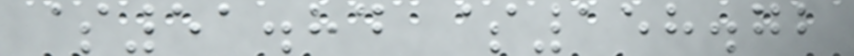$51.84 $158.72
